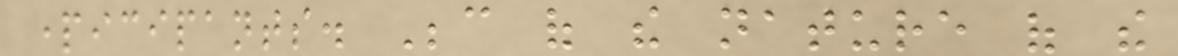participants. Because of the nature of the
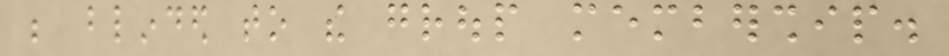be blinded to the group membership.
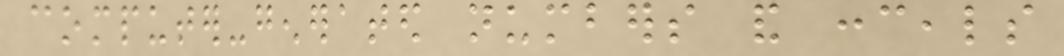computer-generated numbers and conceals
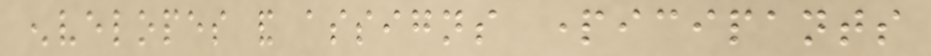envelopes and assigns participants
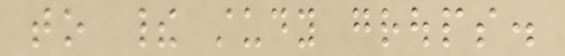to their study groups.
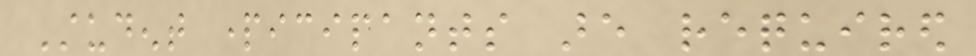Student participants are required
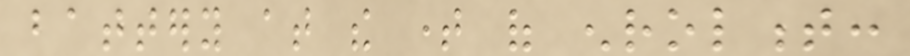battery at the time of enrolment:
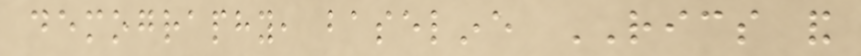demography, baseline RICS and
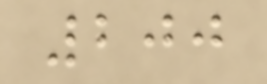200
